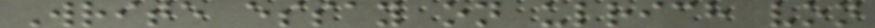Write essay on ulrich von
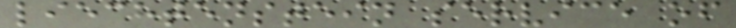liechtenstein service of
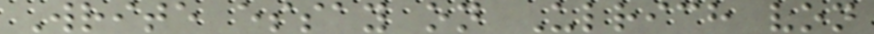Write essay on Ulrich von
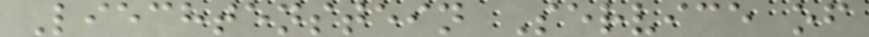Liechtenstein Service of
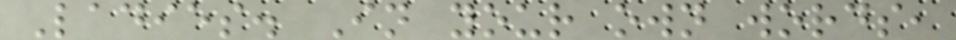Ladies. In your own words,
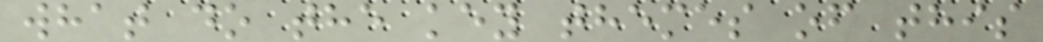what do the key themes of this
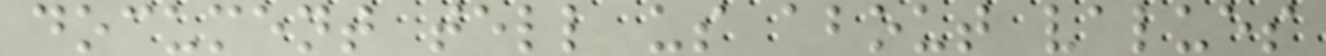document tell us about values
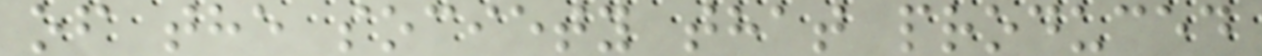of the society that produced
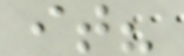it?
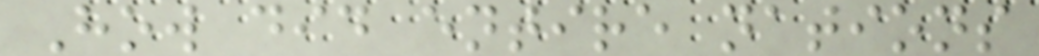How did entire nations
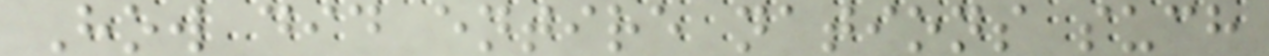How did entire nations such
